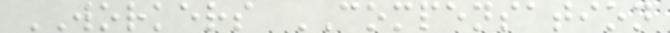WORKERS COMPENSATION
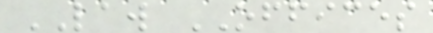LAW OFFICES
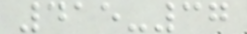415-37
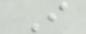I
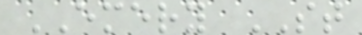EMERY ST
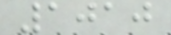1010
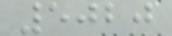5020
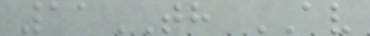11TH AV
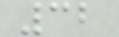32
